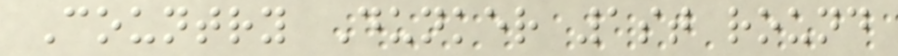Country Dunker 1st round
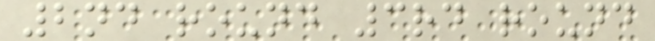2nd round 3rd round
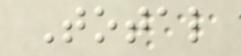Total
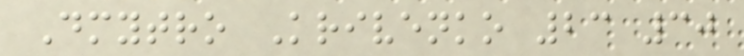Dmytro Krivenko 23 30
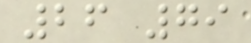26 79
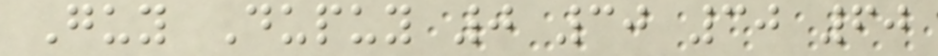Guy Dupuy 0 30 30 60
